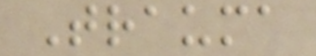Trauma
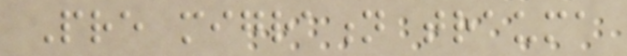Pre migration trauma
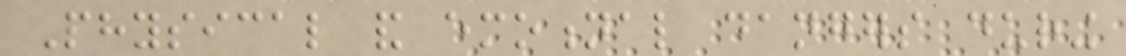Physical and emotional dangers during
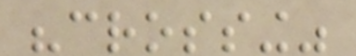"crossing"
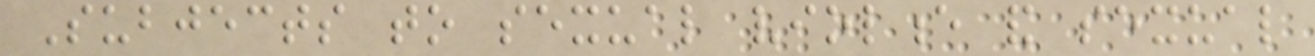Subjects to sexual violence and sexual
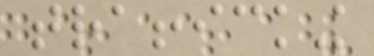trafficking
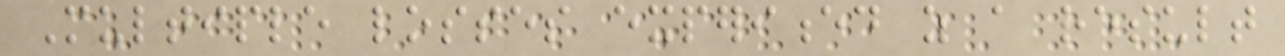Multiple losses experienced as a result
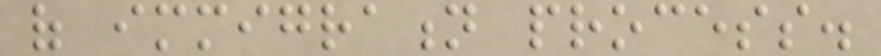of immigration process.
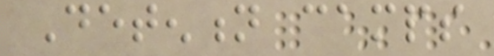Detention camps
